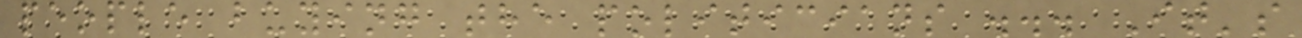people buying the politicians ... It's
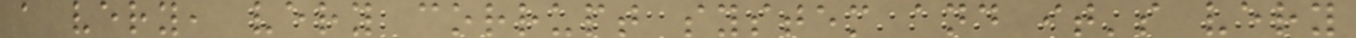a very, very corrupt system and it's very
